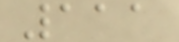111
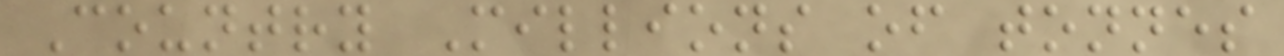Country Millions of tonnes
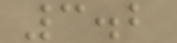3.2
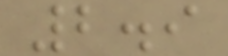2.9
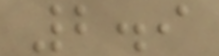2.9
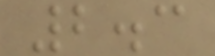2.3
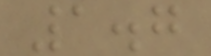1.7
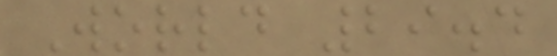World 29.4
